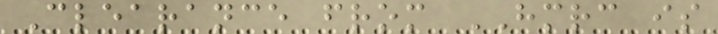Clearance from HMRC is
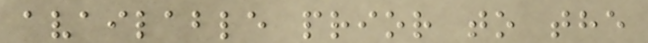available prior to the
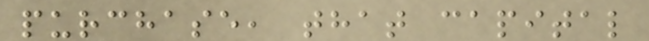purchase, that capital
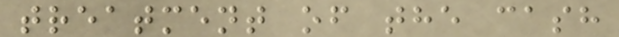treatment of the cash
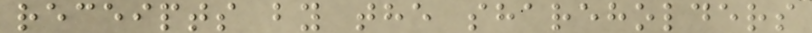receipts by the shareholders
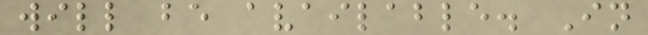will be available. In
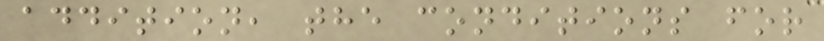addition, the conditions for
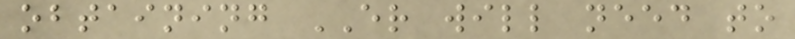obtaining ER will need to
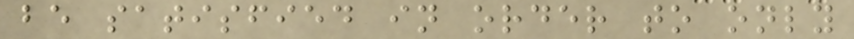be satisfied in order to only
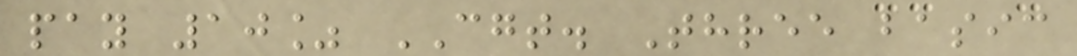pay 10% CGT. Three basic
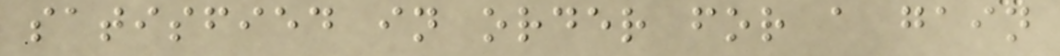satisfied in order for a gain
